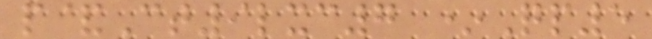p&Ct9lxc7 *Qp5
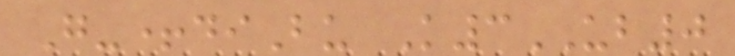G-+diBu K3UB0
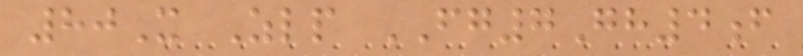80X Zlp FG7Gh4f
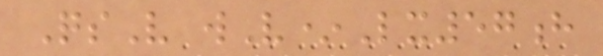QsV wV*Lx57h
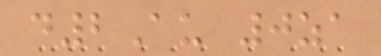d2Au 0za
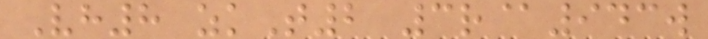Vh8 zkT2 3r@943w
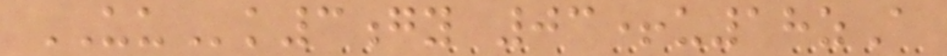UUk3gy 03+u18zA
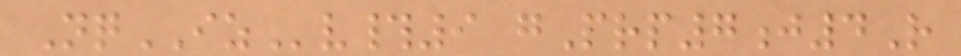NqIZv#9 gPrp7j4R
